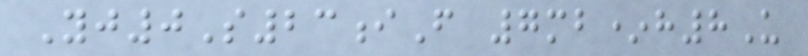Yj0S23iF 7mb*h8U
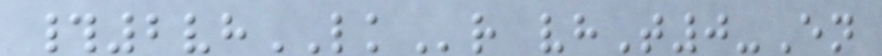#2vhLKr vhT0-En
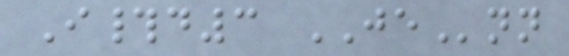I#d3 JEnn
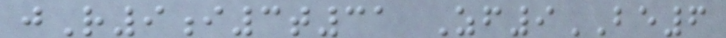jR9i3t31 Zf9BE6
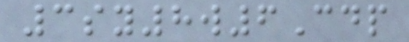3sy8w6Cdp
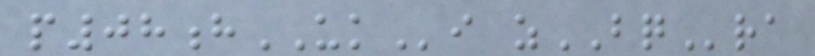p08hUKi zBQra
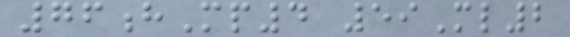76hMp4 59Ml2
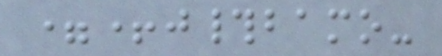=+j#bamo-
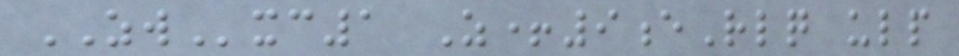ZWxc1 Z+9eRlq ulp
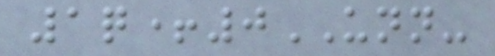1q+0UNN-
